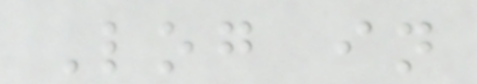Log in
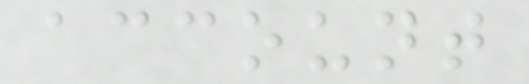account
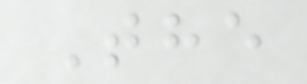The
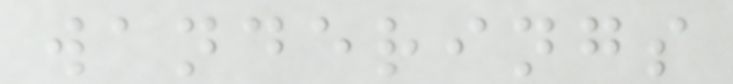wanderings
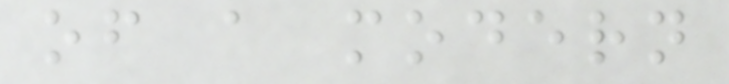of a modern
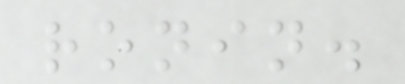ronin.
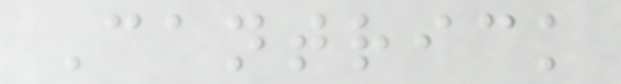Cantrick
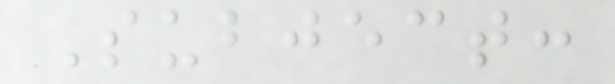Subject:
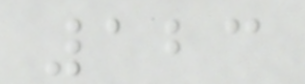123
